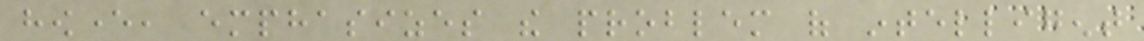however, emphasizes the problem of intelligent
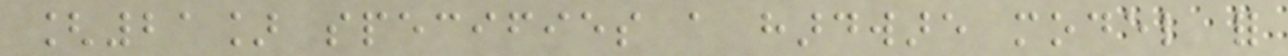[21] specifies a hardware model for
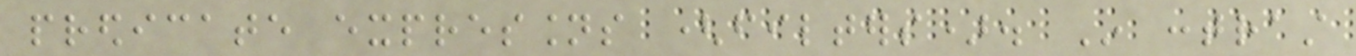predicate expressions (filters). In contrast
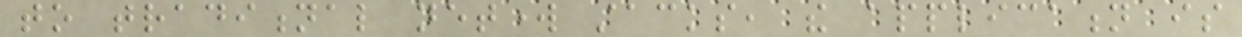to traditional network stacks, the application is
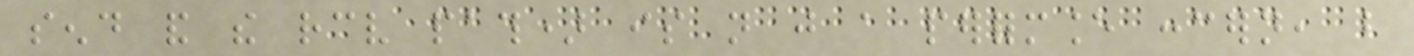send and the receive path) is not just a performance concern, but
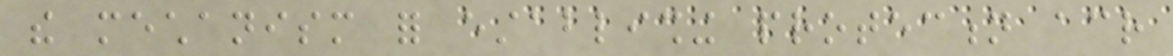the mechanism for establishing protection across
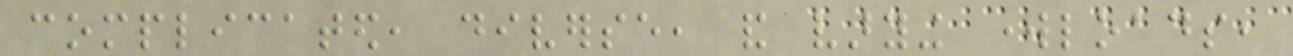complicated, diverse, and varying workloads,
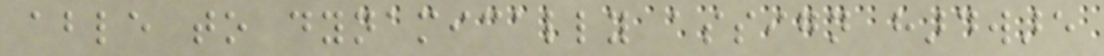able to dynamically assign hardware
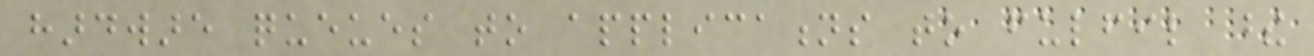hardware queues to applications to fulfil these
